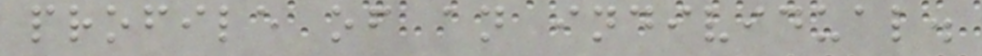profile of an individual.
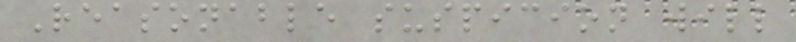Reasonable suspicion will
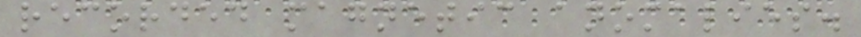recorded magnetic anomalies.
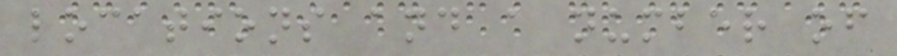locations and a number of
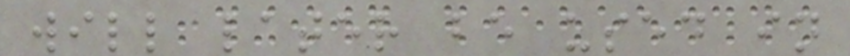will later be used in
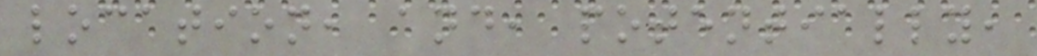location, and, potentially,
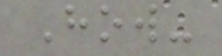How-
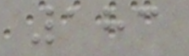183
